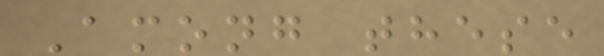Among these
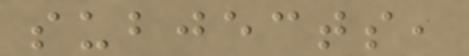subjects,
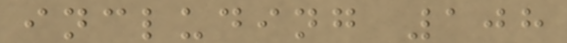including 108
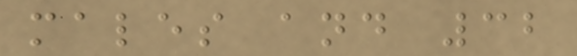males and 32
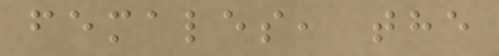females, the
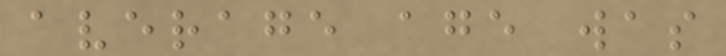average age was
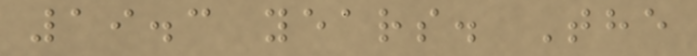19.3 years. The
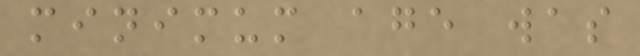minimum age was
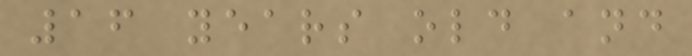16 years old and
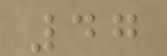47
